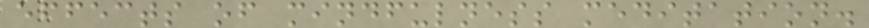effects of mindfulness meditation.
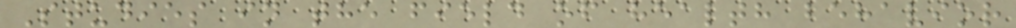Studies in the field of health behavior
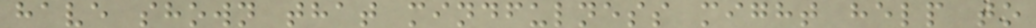have shown that mindfulness might help to
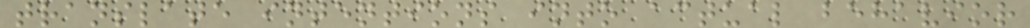translate intentions into actual behavior
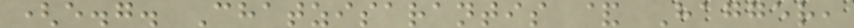(e.g. Chatzisarantis & Hagger,
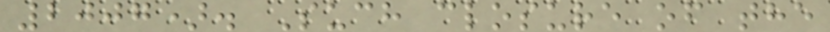2007). Such closure of the
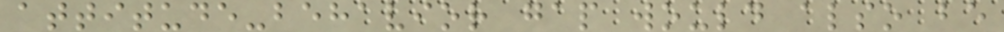attitude-behavior gap would also be
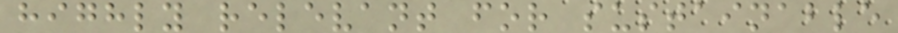highly relevant for sustainable
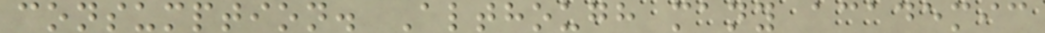consumption. Although many academic
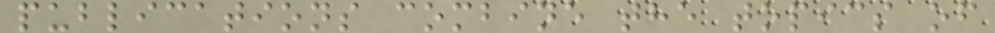publications combine the topics of
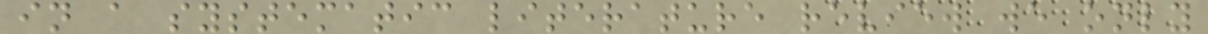in a systematic literature review we only
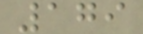179
